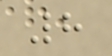8
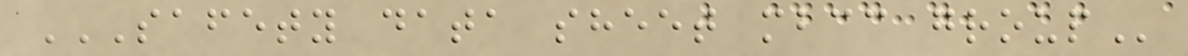SAFETY DATA SHEET MBCC GROUP
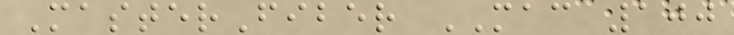MasterFiber MAC 100
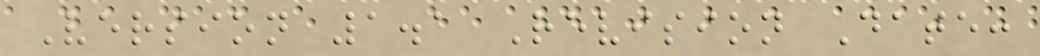Version 1.1 Revision Date:
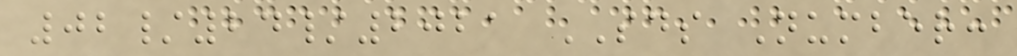02/24/2021 SDS Number:
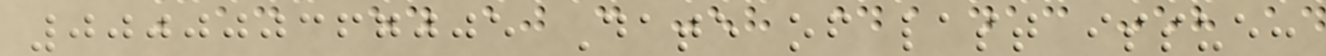000000367005 Date of last issue:
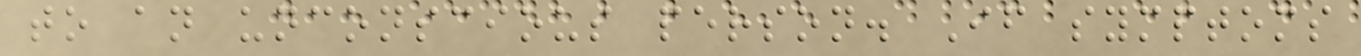to an unconscious person. If symptoms
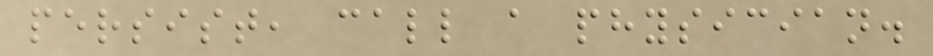persist, call a physician.
